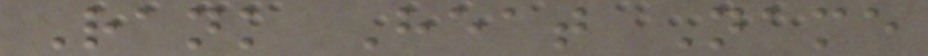Rank Heat Name
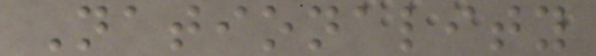Nationality
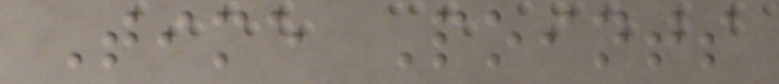Time Points
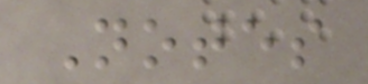Notes
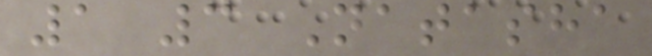1 3 Natasha
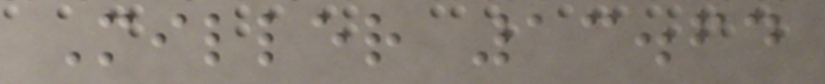Miller 13.64
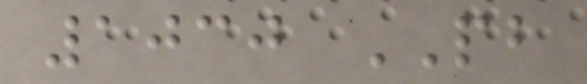1030 PB
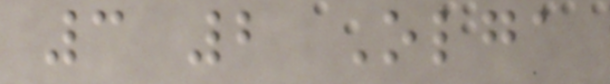3 2 Olga
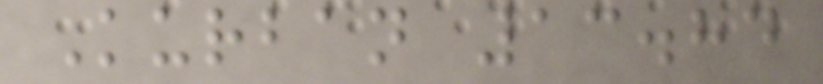Kurban 13.84
